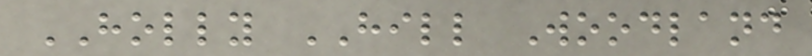HOLLY HILL Woodland
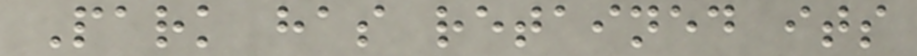Park has retained its
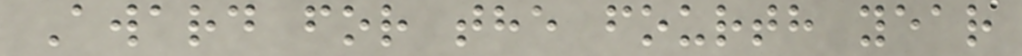Award for the fourth year
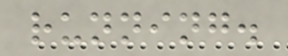running.
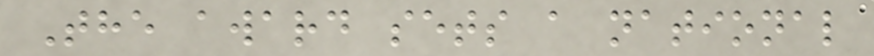The award sets a national
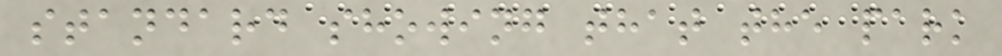standard showing that the park
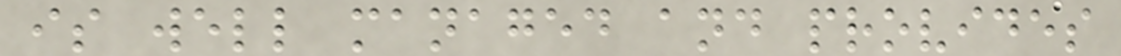is well managed and provides
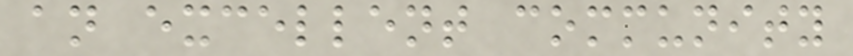an excellent community
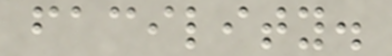facility.
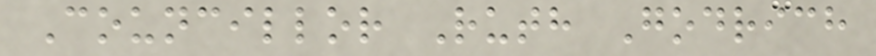Councillor Ruth Godrich
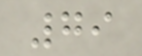79
